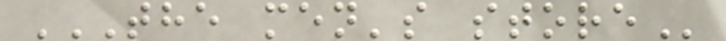THE MEN'S STORE
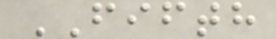FIFTH
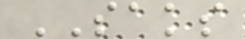SAKS
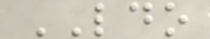LDO
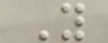Y
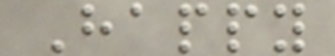Happy
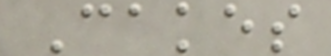Cakes
